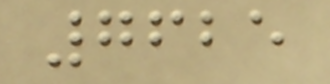7625
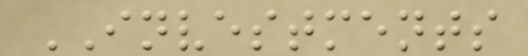INVESTMENTS
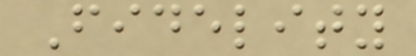Fidelity
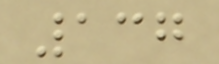137
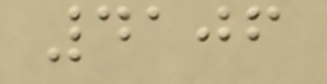4106
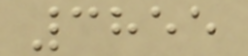3855
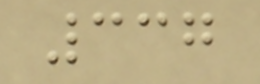337
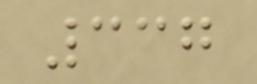337
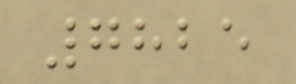7825
